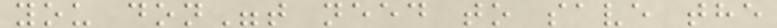you don"t need to save the
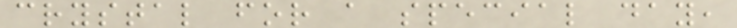crystal for a special day,
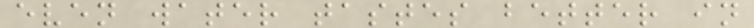even water tastes better in
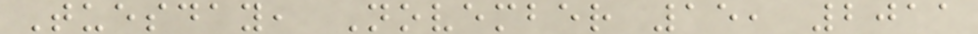Tuesday, November 15, 2011
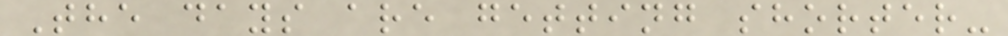The days are getting shorter-
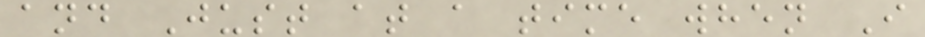and Just at a time when I
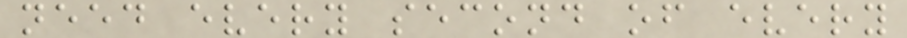need every second of every
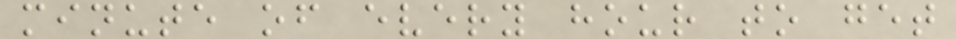minute of every hour to get
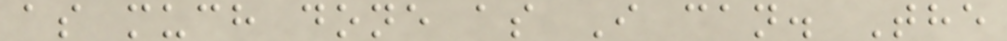as much done as I can. The
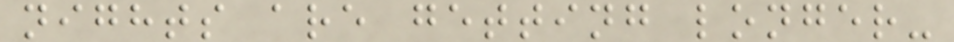nights are getting longer-
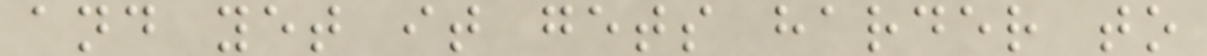and yet it gets harder to
